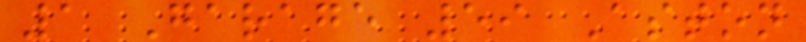1 Garage 59 Aston
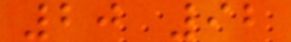20 92
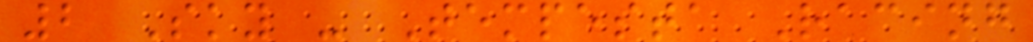2 Sky - Tempesta Racing
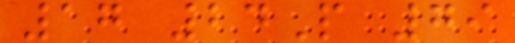17 24P 79
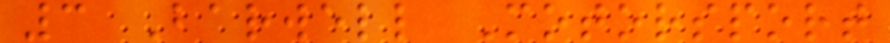3 Barwell Motorsport
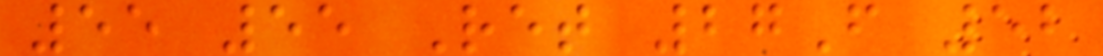55 55 Ret 27F 52
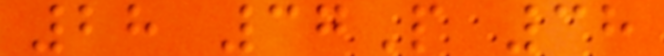28 37P 38
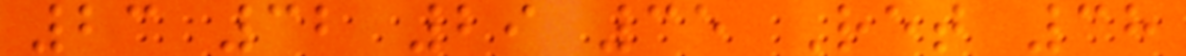23 32 29 35 Ret 38
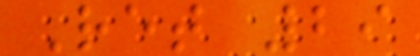Ret 29
